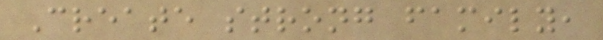Create strong family,
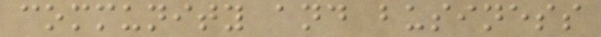community and business
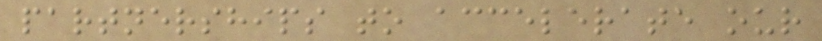partnerships to accelerate our
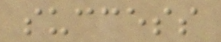success
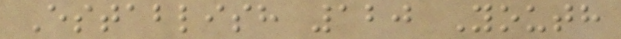Establish 120 Youth
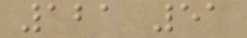121 51
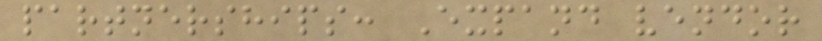partnerships: Expand vendor
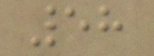58
